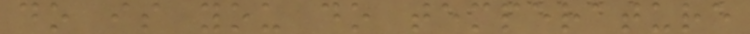do is you do temperature
